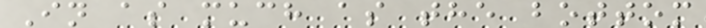In as much as the bottom
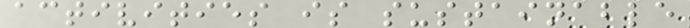activities is sustainable
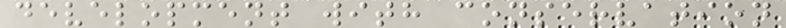development with conservation
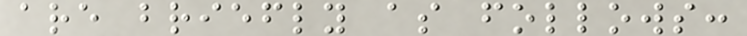are briefly as follows:
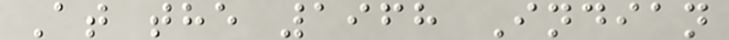At the 1968 Indian
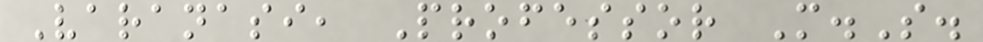Varanasi, Professor M.S.
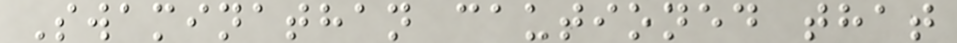Swaminathan cautioned that
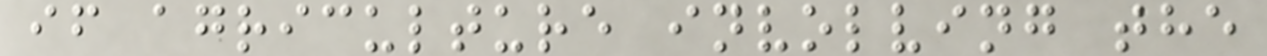if agriculture involving the
